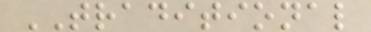TRADITIONAL
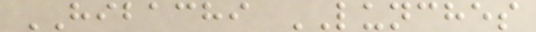HIBACHI LUNCHES
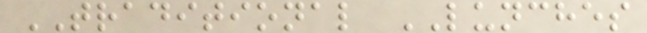TRADITIONAL LUNCHES
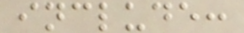include:
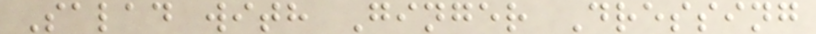Salad with Ginger Dressing
